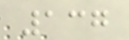137
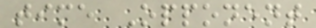time Opponent
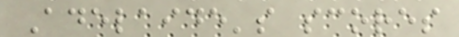Adelaide's scores
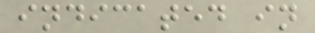indicated in
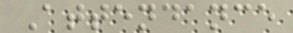Attendance
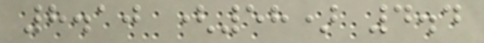8.10 (58) 4.4
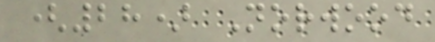(28) Norwood
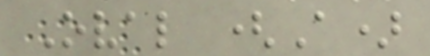Oval (A)
